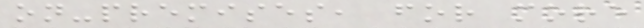on-premises, for more
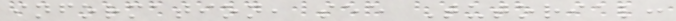information, see Tutorial:
